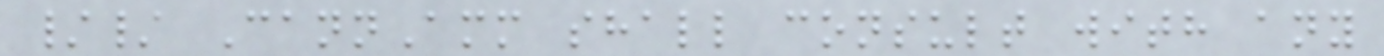// CannAmm shall consult with any
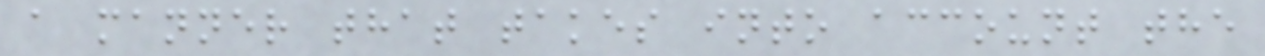a manner that takes into account the
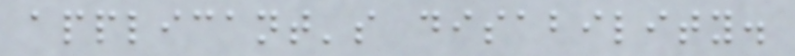applicant's disability.
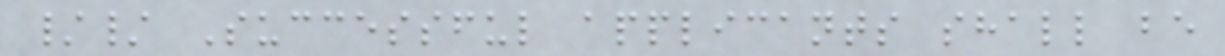// Successful applicants shall be
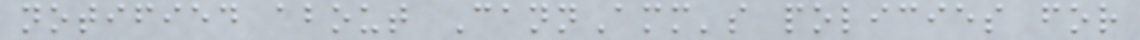notified about CannAmm's policies for
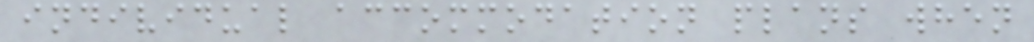individual accommodation plans when
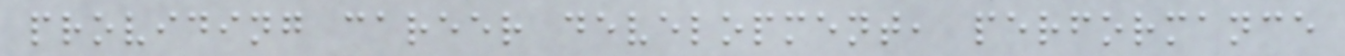providing career development, performance
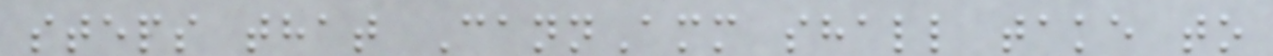steps that CannAmm shall take to
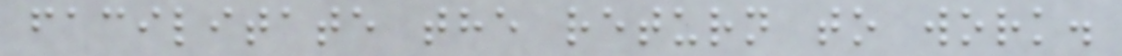facilitate the return to work.
